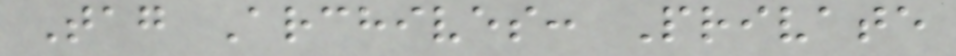Tag Archives: Private
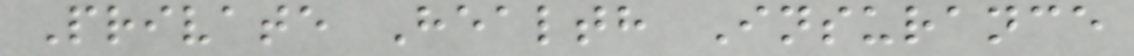Private Health Insurance
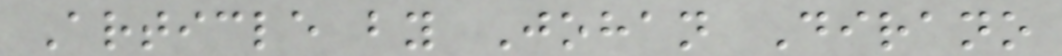Article by Johan Dirano
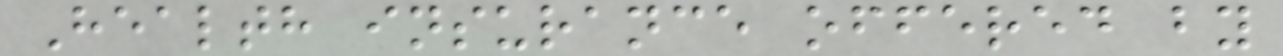Health insurance offered by
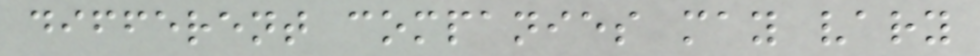different companies may vary
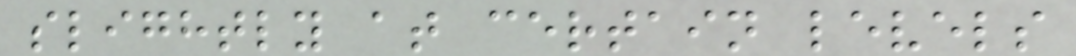slightly at certain levels
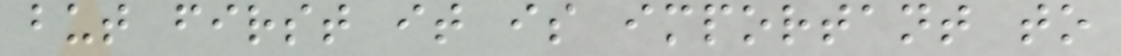but first it is important to
